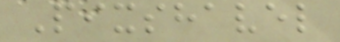Pixshavel
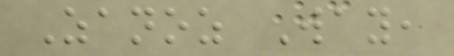Zanoz Way,
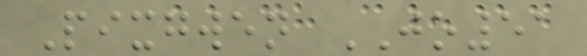Pixgwen JO51
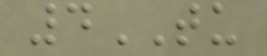4TU
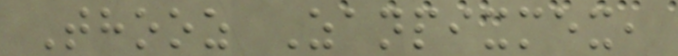Thooz Zanpixmex,
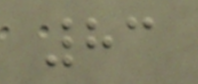83
